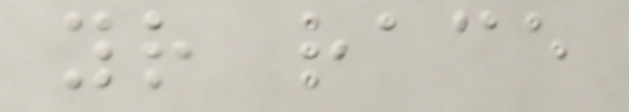your race
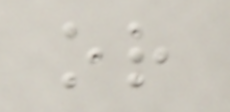or
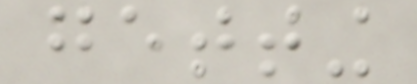getting
